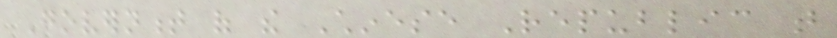Government of the Chinese Republic that
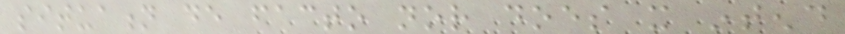situation de facto nor does it intend
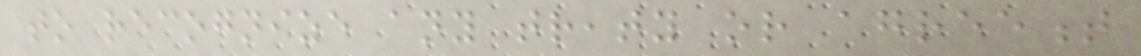to recognize any treaty or agreement
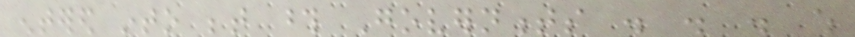entered into between those Governments . . . which
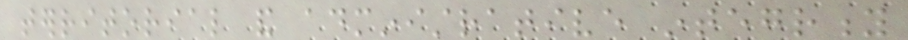territorial and administrative integrity
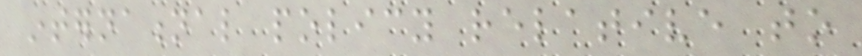international policy relative to
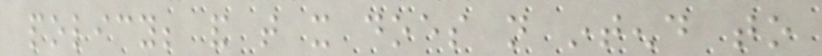policy; and that it does not intend to
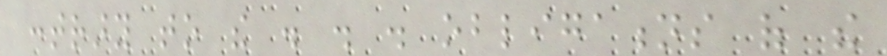contrary to the . . . obligations of the
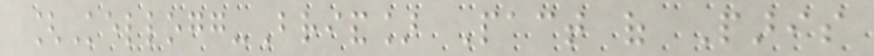[Kellogg-Briand] Pact of Paris
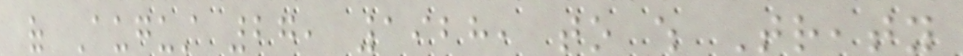of August 27, 1928, to which Treaty
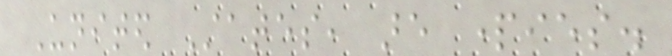United States, are parties.
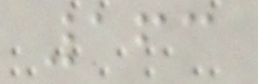163
